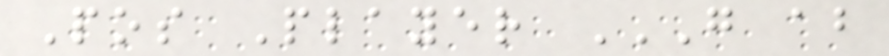Pos Player G AB
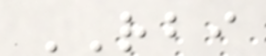RBI
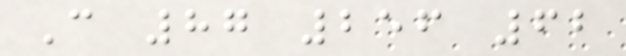C 87 256 62
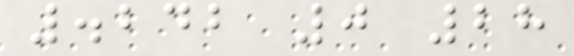.242 0 28
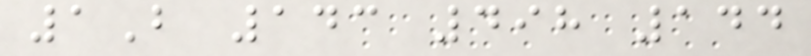1B 143 498 144
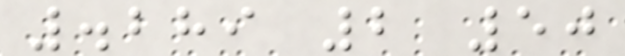.289 2 50
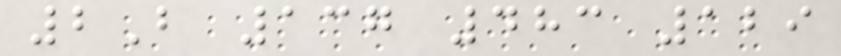2B 137 483 129
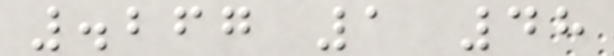.267 1 48
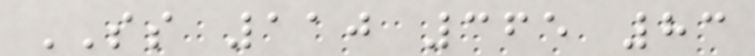SS 110 365 83
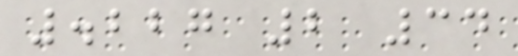.227 2 34
